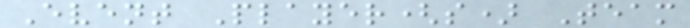Event Player(s) Team
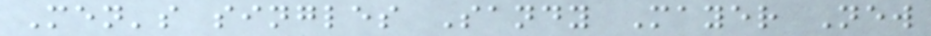Men's singles Sandy Mayer New
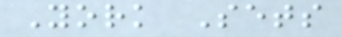York Sets
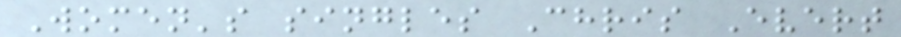Women's singles Chris Evert
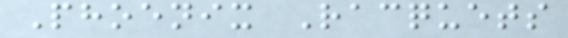Phoenix Racquets
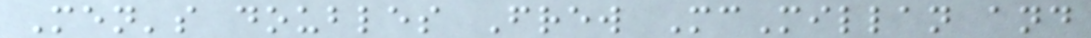Men's doubles Frew McMillan and
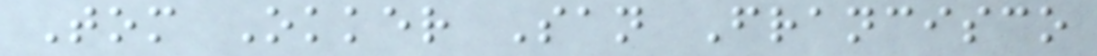Tom Okker San Francisco
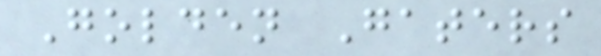Golden Gaters
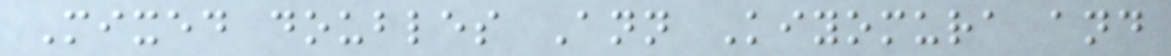Mixed doubles Ann Kiyomura and
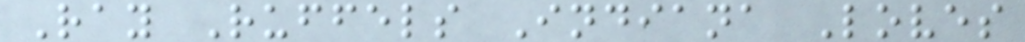Ray Ruffels Indiana Loves
